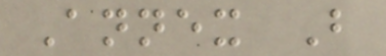Annex B
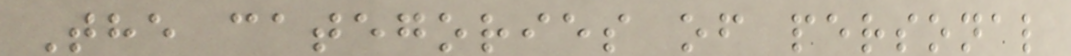The categories of personal
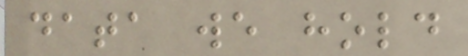data we hold
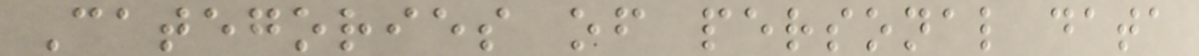Categories of personal data
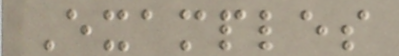Examples
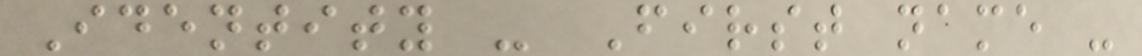Identity - First name -
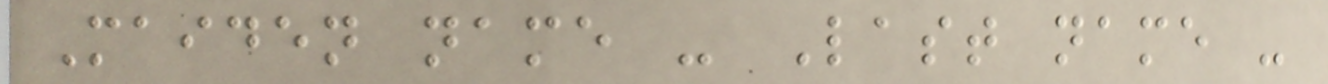Maiden name - Last name -
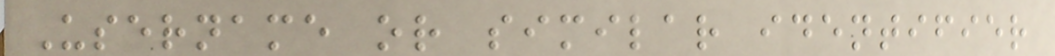Username or similar identifier
